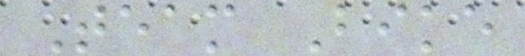Team Bike
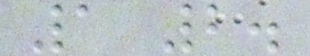1 2.
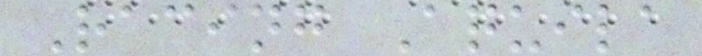Racing Aquila
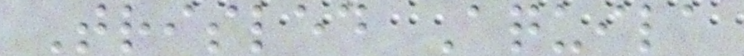Trisled Aquila
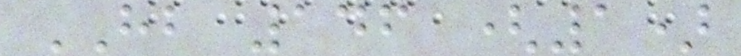HB 146 (1)
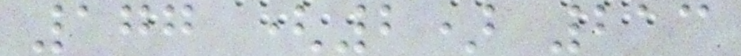177 (2) 213
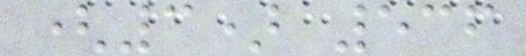(3) 536
